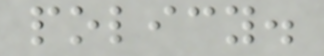policy.
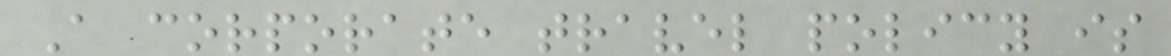A corporate travel policy is
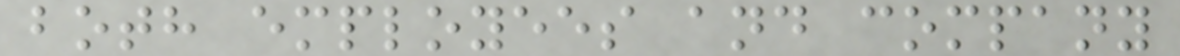both employees and company
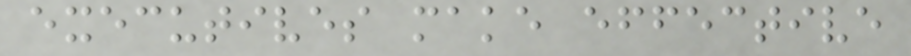executives make effective
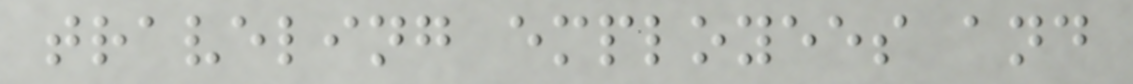traveling employees and
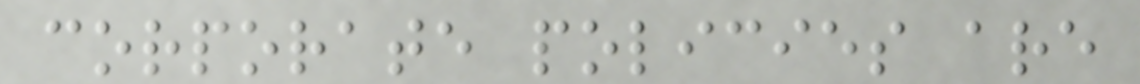corporate policies are
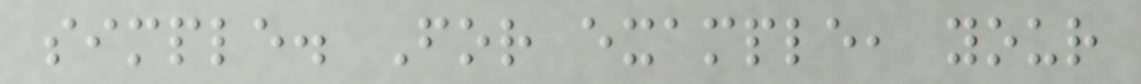simple. For example, your
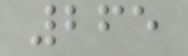265
